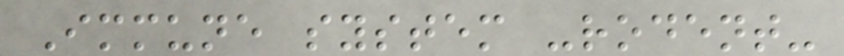Immune system -rodent-
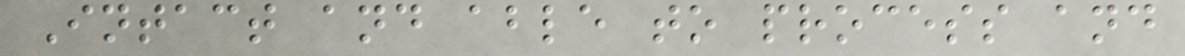Intact and able to process and
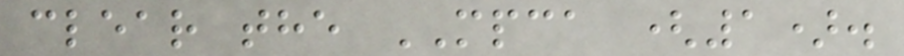clear the MPCA (1).
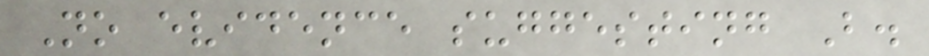No evidence suggesting B.
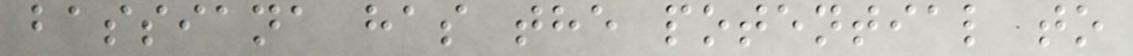bassiana has the potential to
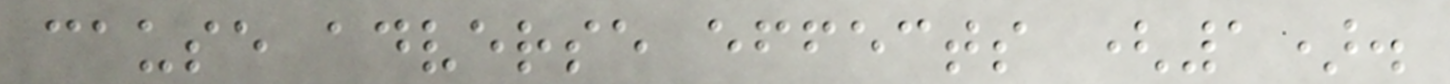cause adverse effects (1).
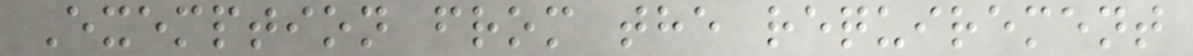Exemption from the requirement
